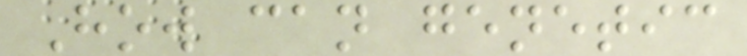How can genetic
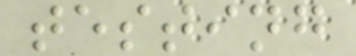testing
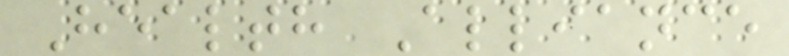Health Alliance
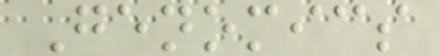Genomics
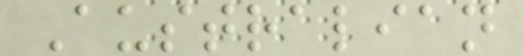Australian
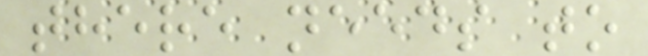there needs to
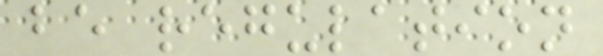be regulation
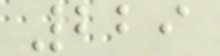229
